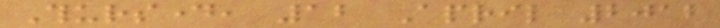Thursday, 12 April 2012
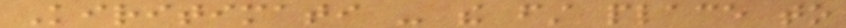Kiritimati - the first place to
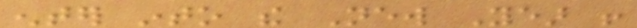enter into the New Year !
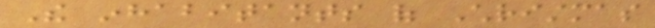The inhabitants of Christmas
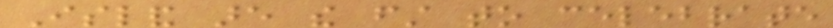Island are the first to celebrate
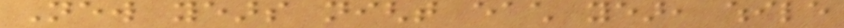New years night each year, while
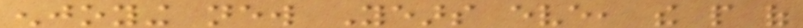enjoying new Years eve, the people of
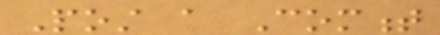Post a Comment
